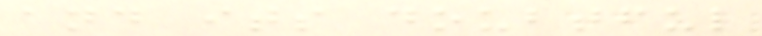and its doubtful
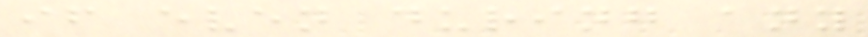if even during any
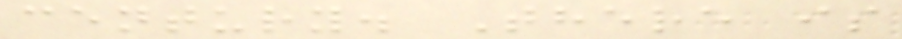century. There is
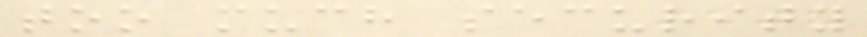too much security
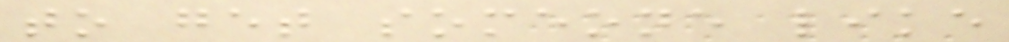to get someone like
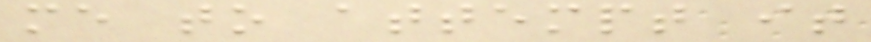me to attempt it
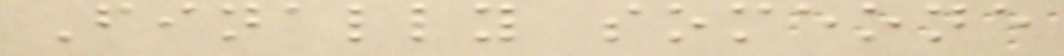Finally someone
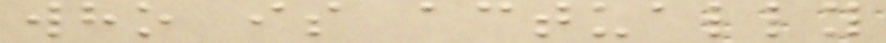who is actually
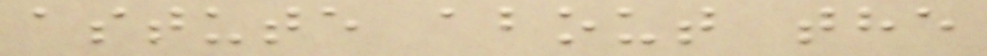astute about the
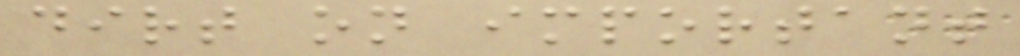dirt on important
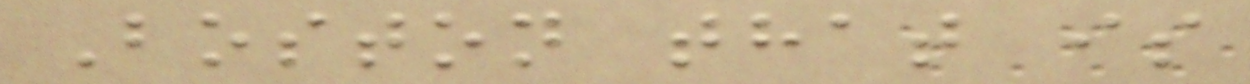Boston that is
